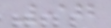97
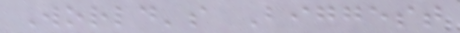World's Biggest
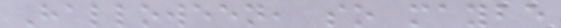Halloween, so maybe
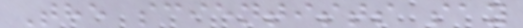The scientists say
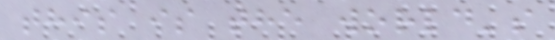this is the world's
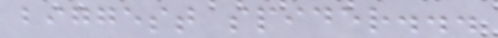biggest spider...
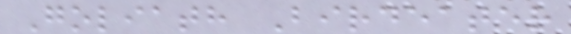Goliath Birdeater
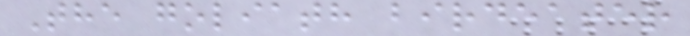The goliath birdeater
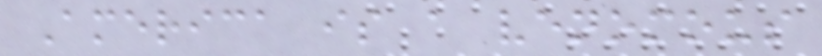America is a venomous
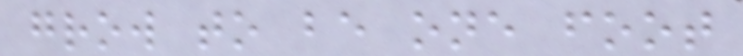grow to be one foot
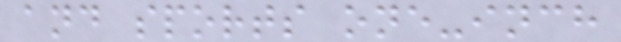and sports one-inch
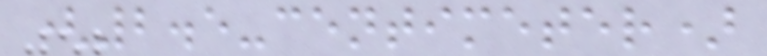(2.5-centimeter)
